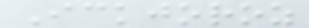Ickjoroz
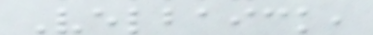Velbaick,
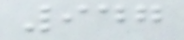947
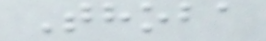Thoba
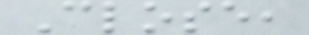Close,
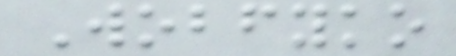Wobfyko
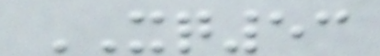XQ53
